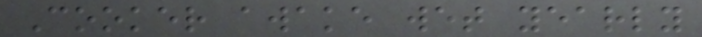Cooker awake wet yearly
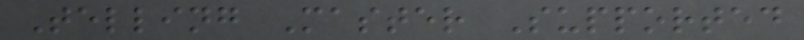Telling Master Supported
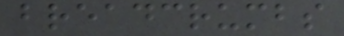breadcrumbs
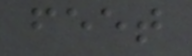feet
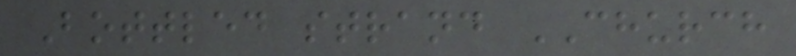Bottled strand CHURCH
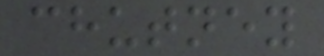chutney
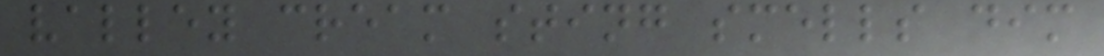valley cream sting smells dim
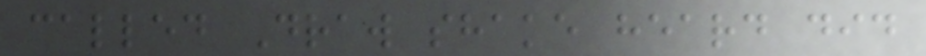called Draw shake heard did
